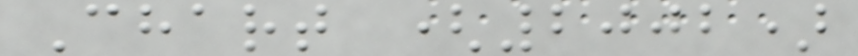Chart (2002)
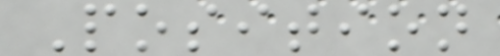Position
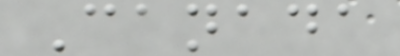Canada
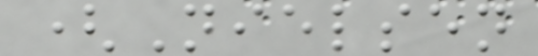(Nielsen
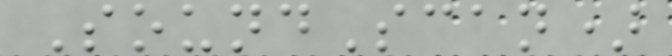SoundScan)
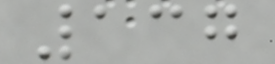137
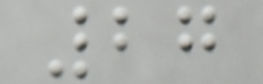27
